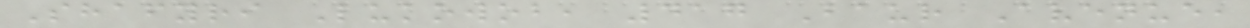Shafyri Lukowob, 417 Baur Avenue,
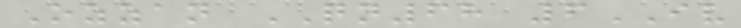Ozzan QN68 6IV
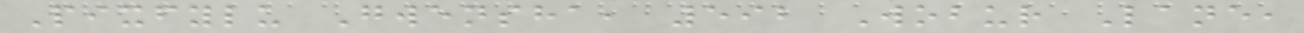Pixfylu Gwensha, 592 Wobur Lane,
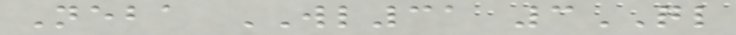Neba WL31 3QL
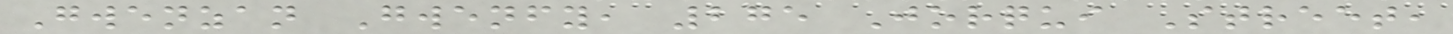Gwenzan Gwenfy, 275 Jorqui Street,
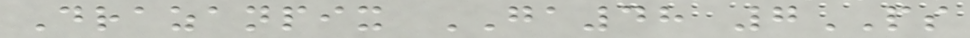Drazanpix GA48 7PS
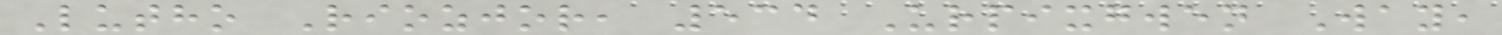Lutho Riozjor, 534 Urpixgwen Way,
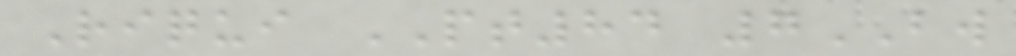Riqui PT84 7BW
